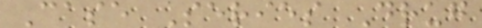Case Series Drug
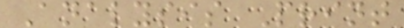Analysis Print
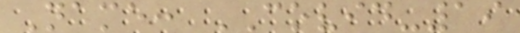Name: COVID-19
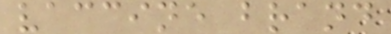vaccine brand
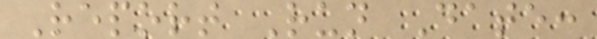Report Run Date:
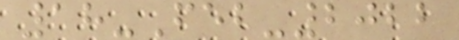18-Feb-2022
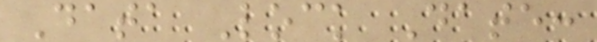Data Lock Date:
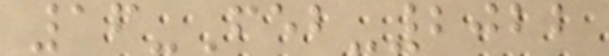16-Feb-2022
